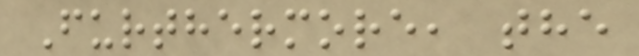Furthermore, the
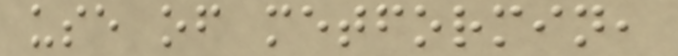use of metformin,
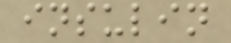insulin
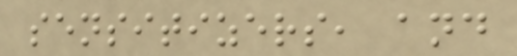sensitizers, and
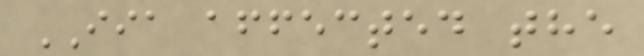IIA affected the
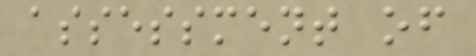assessment of
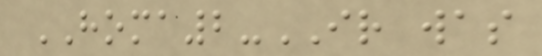HOMA2-IR was
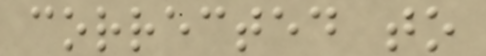corrected to
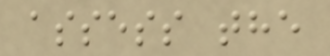assess the
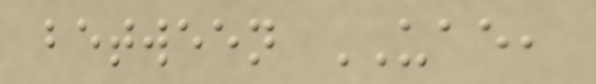between UAE,
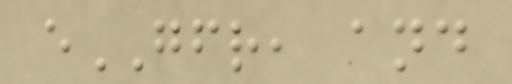eGFR, and
